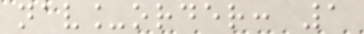nav_order: 1
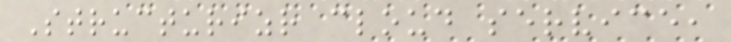Structurizr cloud service,
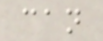can
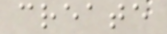create
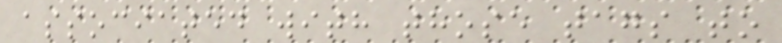associated with those tags to
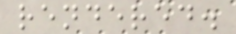rendered.
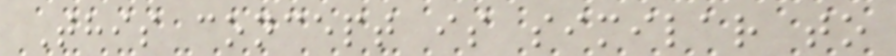This concept is similar to
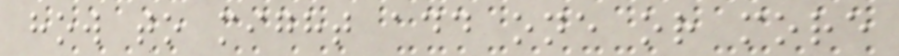how to might add one or more
